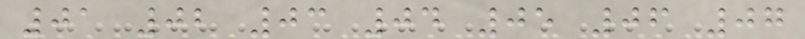01 02 03 04 05 06 07
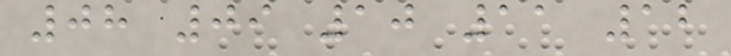08 09 10 11 12
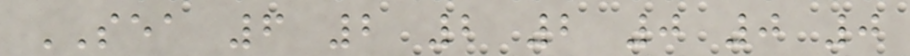SEA 6 2 2 2 0 0 0
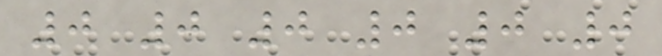0 0 0 0 0 0
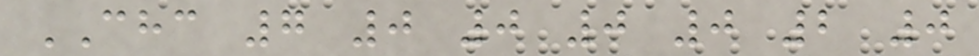CHC 7 0 0 0 0 2 0
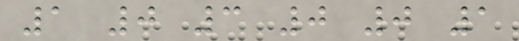1 0 3 0 0 1
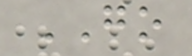GO
